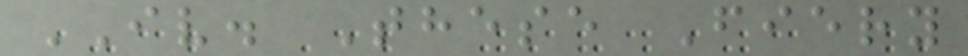IV. These Fiery
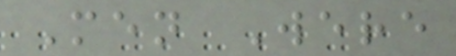Men Were
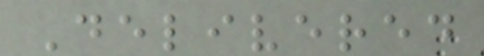Delivered
